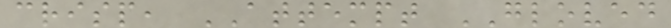crisp, ATTEMPT GLOVED
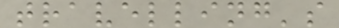travelling's
